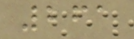261
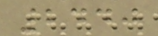2440
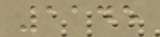1145
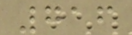716
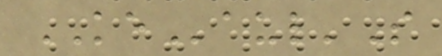KEaul'S
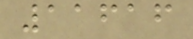11616
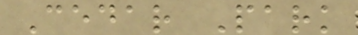Cedar Park
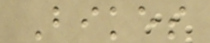Bikes
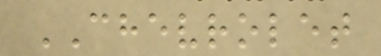CHEVROLET
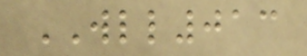WLL013
